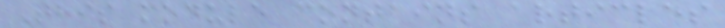This module contains articles
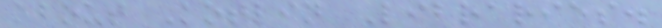about Kotlin Libraries.
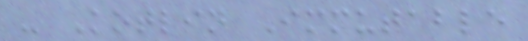- Kotlin Immutable
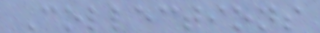Collections
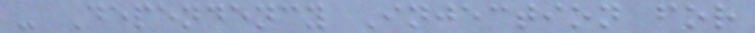- Dependency Injection for
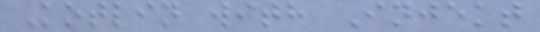Kotlin with Injekt
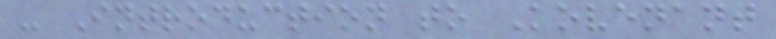- Introduction to Kovenant
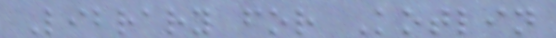Library for Kotlin
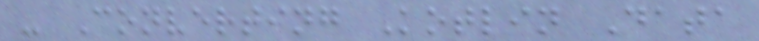- Converting Kotlin Data
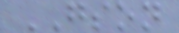GSON
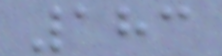183
